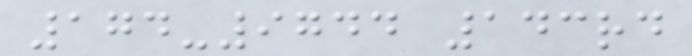174-9744 143rd
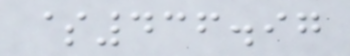$436.97
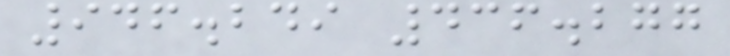946.249 436.277
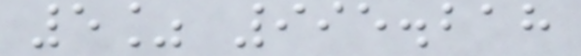5% 995.218
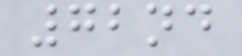72nd
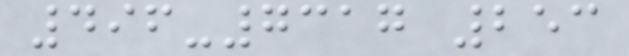496-7317 253
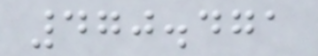470.471
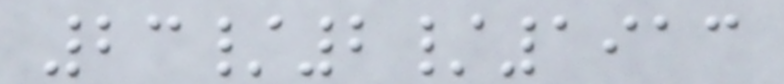23/2/1913
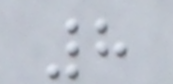8
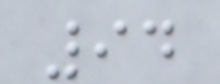94
